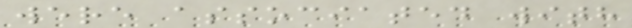were associated with
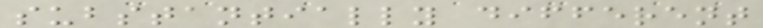substantially different
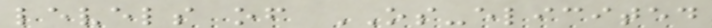levels of OS-elicited
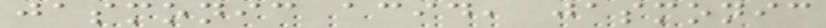jasmonic acid, jasmonic
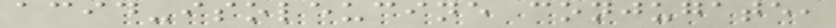acid-isoleucine conjugate,
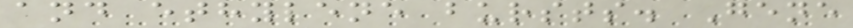and ethylene bursts. Gene
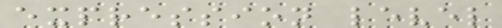expression level
